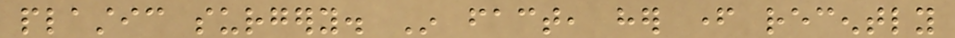plastic surgery. In fact, her father recently
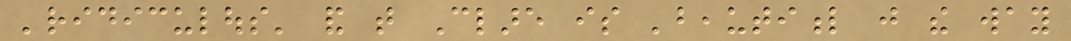'ridiculous' and that Clare is 'beautiful just the way
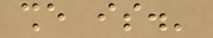she is.'
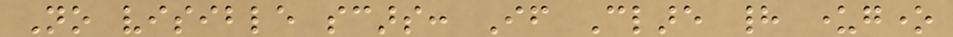No visible scars: If Clare had undergone
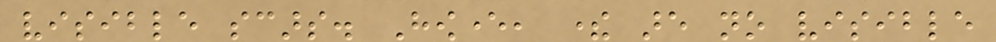visible scars. However, there are no visible
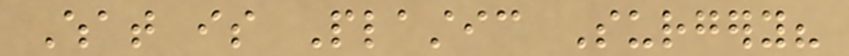What is Plastic Surgery?
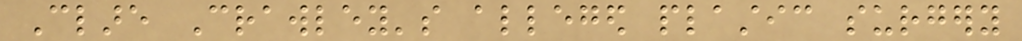Clare Crawley's alleged plastic surgery
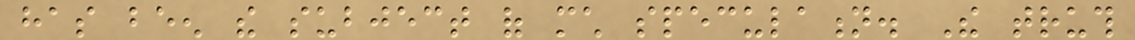has been the subject of much speculation. The truth
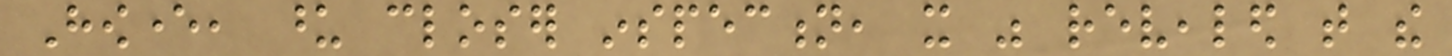However, upon closer inspection, it was revealed that the
